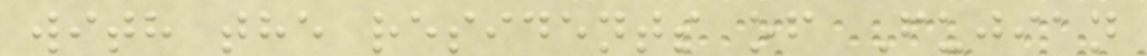with the residents of Fujian
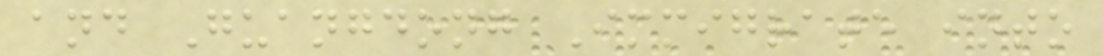and Guangdong Immigrate into
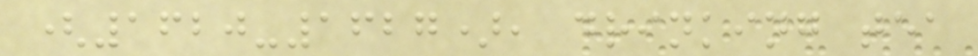(1620-1627), drinking tea
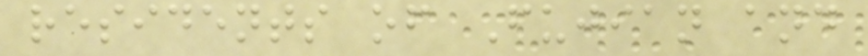residents of Fujian and
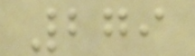279
